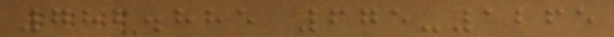786.885 675-1265
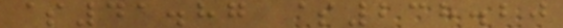$41.87 $238.20
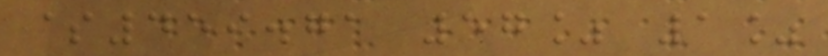$459.71 57% 1%
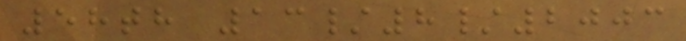58th 13/8/2003
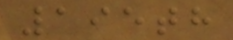195th
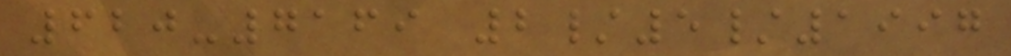620-7169 2/5/1997
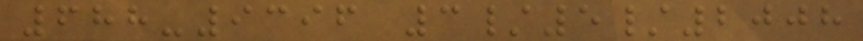688-9396 3/5/2008
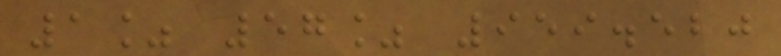1% 57% 959.520
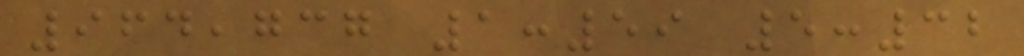964,737 1:59 5:32
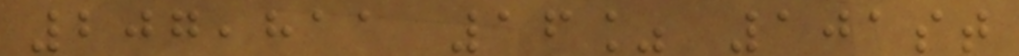207,811 16% 101st
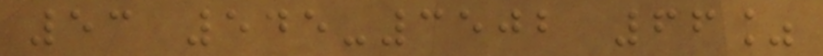53 545-3502 66%
